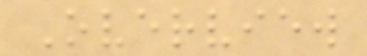Overview
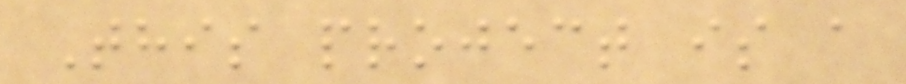This project is a
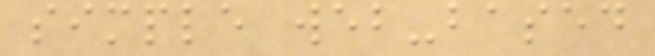simple web-based
